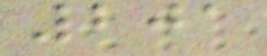201
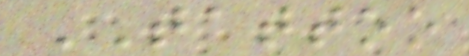TATTOO
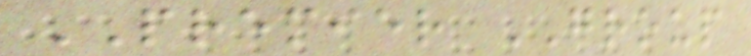PREMIER GROUP
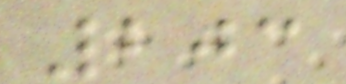203
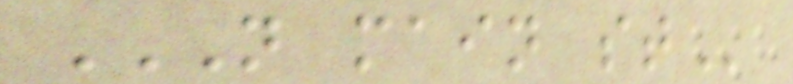N MAIN ST
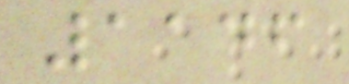1146
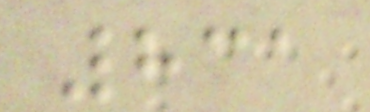831
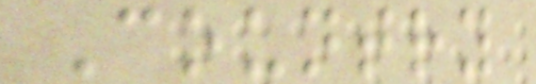Country
